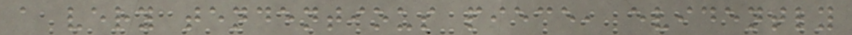a very tendentious piece, evidently
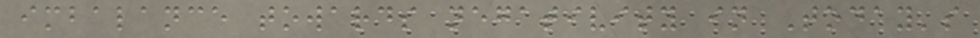imbalance towards negativity in Today's
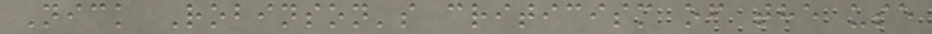Nick Robinson's criticism of the use
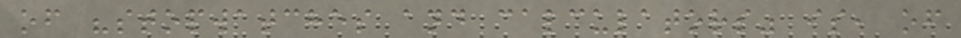of "stopwatches and calculators" is, of
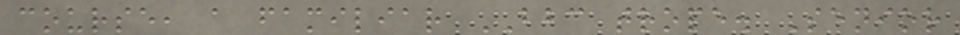course, a familiar BBC trope. Senior
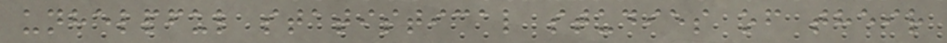unhelpful statistical studies of their
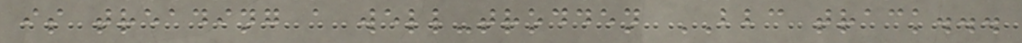is treading a well-trodden BBC track...
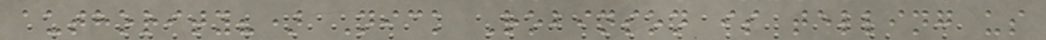authority?) Nick Robinson is telling us
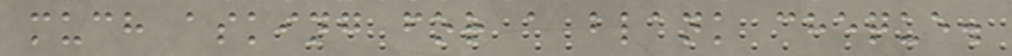much asking for a blank cheque.
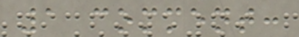1 comment:
